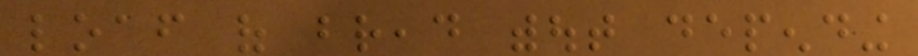loaf of bread without depending
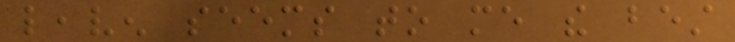leaven seems to me the best
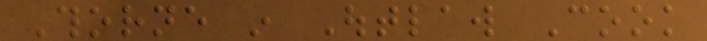Thorne in Outlaw Cook
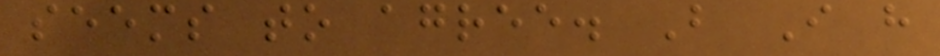seems to agree. But I have
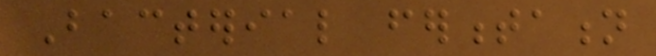Bacterial fermentation
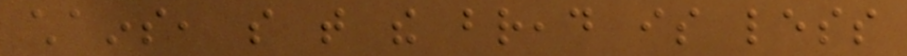chains, so that the bread is less
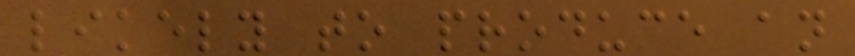likely to produce an
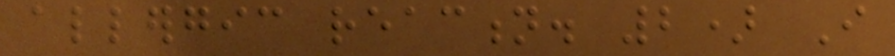allergic reaction. 2) I
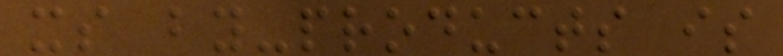its by-products is
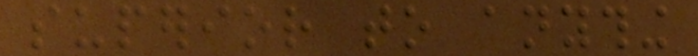superior to anything
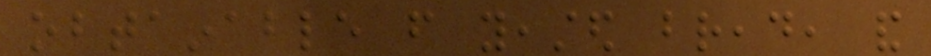obtainable from yeasted bread, and
